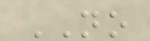NO
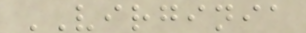VIRGINIA
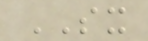SX
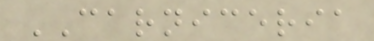CARNICERIA
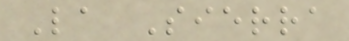La Sierra
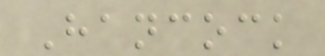Hancock
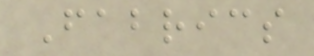Fabrics
